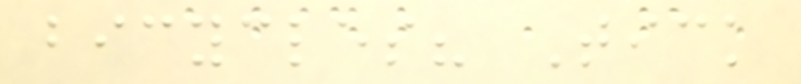bicycles? Tick
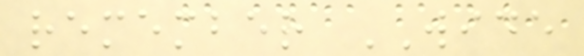remember WIDE
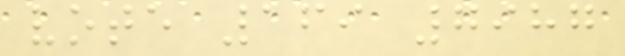vote 169 7987
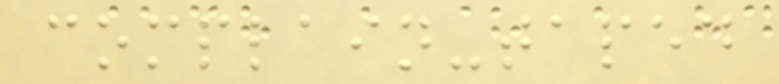complain-taped
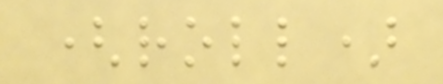(roll)
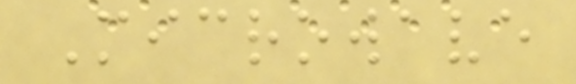Microwave
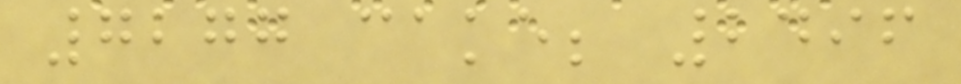7277 cake; 2496
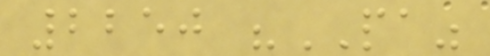2250 "PA"
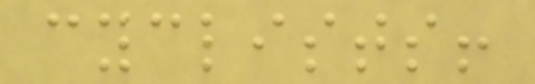cyclists!
